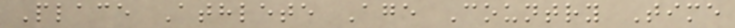Place Athlete Age Country Time
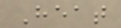Heat
